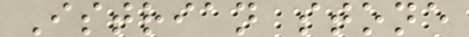Istrian stone
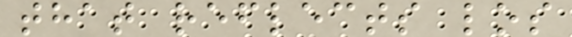that reflects los
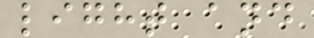light and
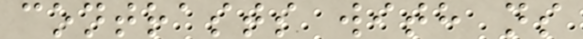contrasts with ns
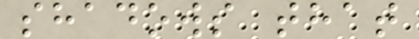shadows that
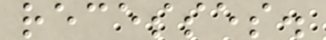recesses.
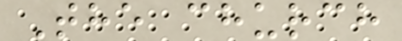The church
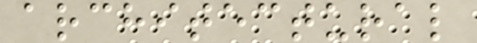architectural
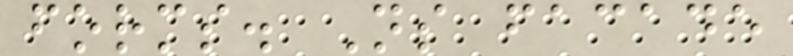forms. Ns facade
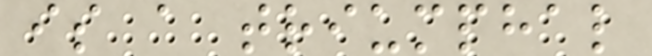is a triumphal
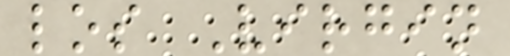los Virgin
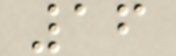16
